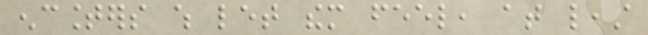encounters which let them feel, at least
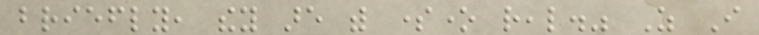briefly, they are with someone real." As I
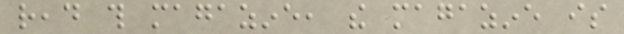read this magazine, the magazine is
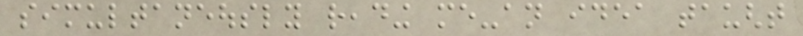simultaneously reading me-an idea taught
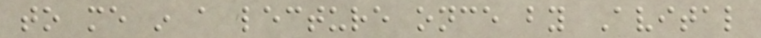to me in a lecture once by Avital
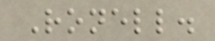Ronell.
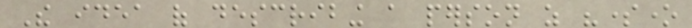The idea of describing a person as "someone
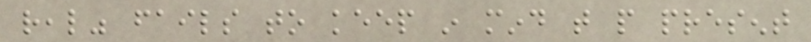real" fails to keep in mind that people present
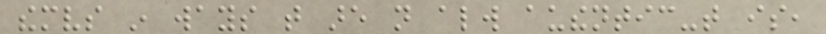themselves in ways that are not always authentic-that is,
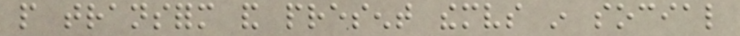people transform and present themselves in social
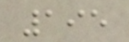195
